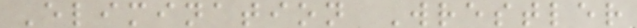Elimination Wrestler
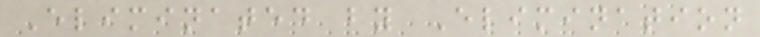Eliminated by Elimination
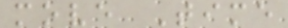move Time
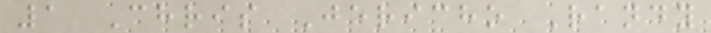1 Chris Jericho Randy
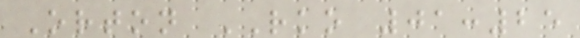Orton RKO 01:25
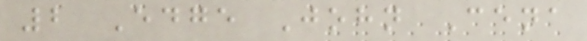2 Edge John Cena
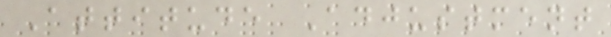Attitude Adjustment
